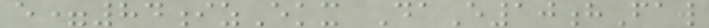e=84izEkx DaE10hFaw
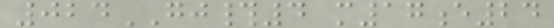024GJ#4 m17e24
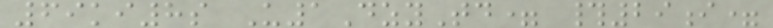69ki8s U1DzyTd= #29i=
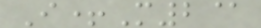I+M2@
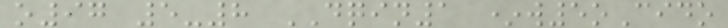o97 5-8 DQIN1 *w5oCido
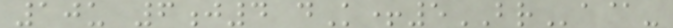10u 6j4 dK+5BRa@-
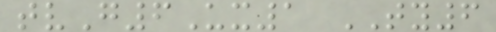tvG6Ux1 TY6
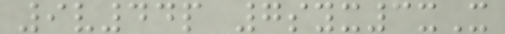9v44p 7syx3xX
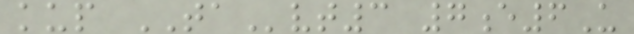kup TAvt3 7e6U
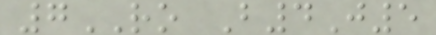7RO B4J5
